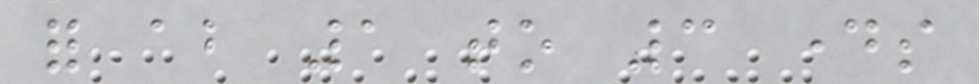for about 1 to 3 days
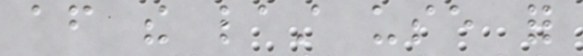after the last use for
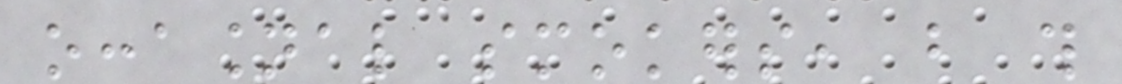occasional smokers, but this
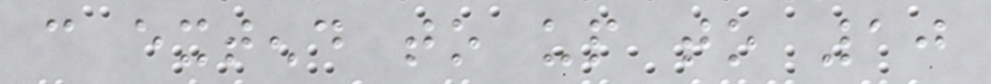can extend to up to 10
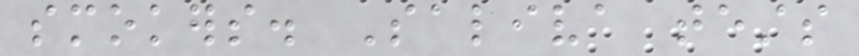smokers. Saliva tests
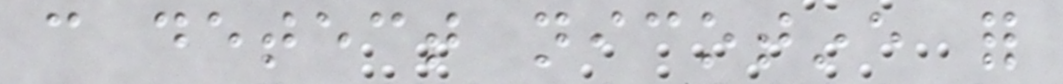can detect nicotine for
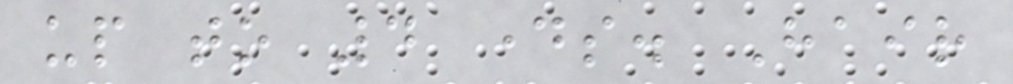up to 4 days. Hair
